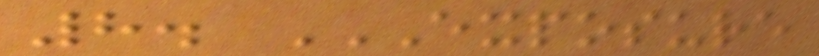8. EXPOSURE
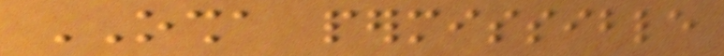OSHA permissible
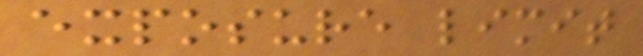exposure limit
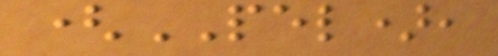(PEL),
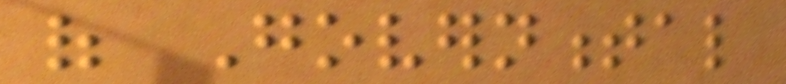of Governmental
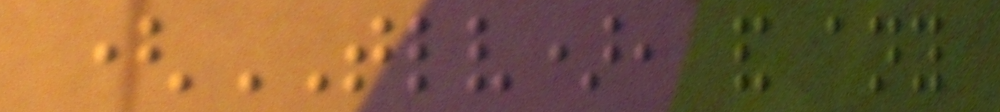(TLV), and any
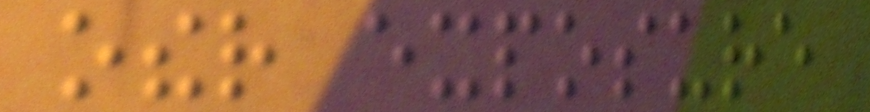other exposure
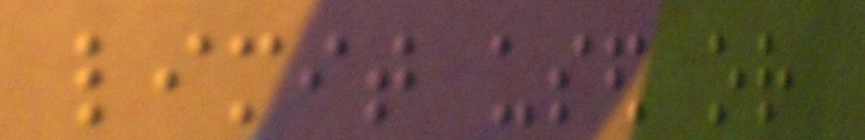limit used or
